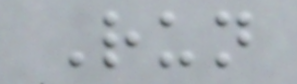Run
